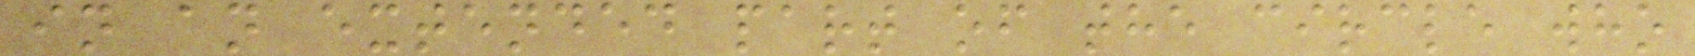in an extended part of the circle who
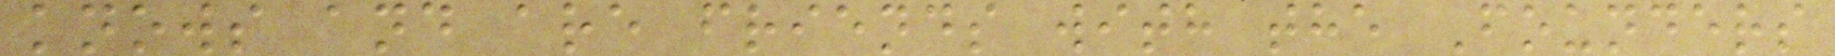knows and are friends with the Founders
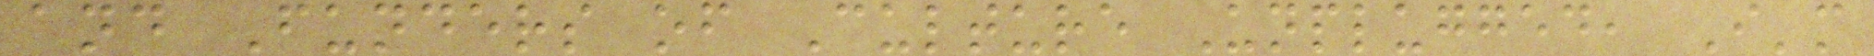and Funders of Culture Unplugged, I'm
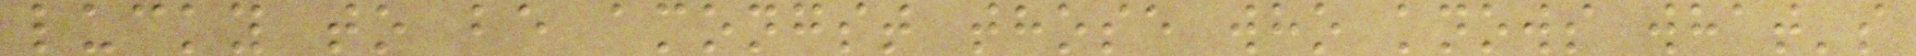lucky to be amongst those who knows what's
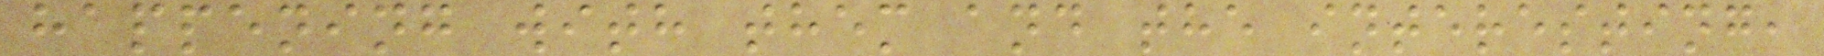happening with them and the interesting,
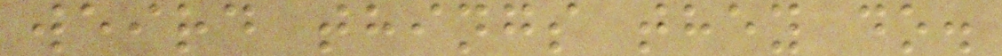weird things they do.
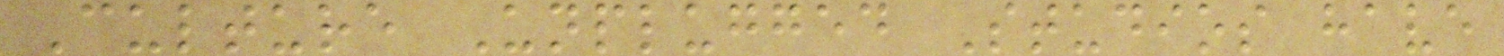Culture Unplugged Studios have
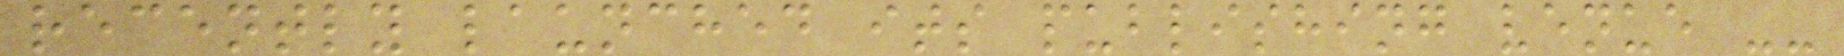recently launched its publishing venue --
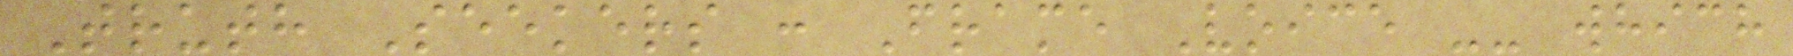Truth Seekers : Frame Voice -- which
